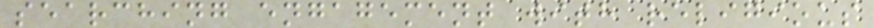searching engagement with religious
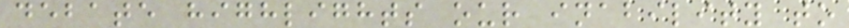debate highlights our inability to
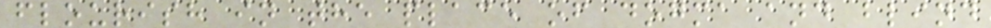flourish in the place of dogma and blind
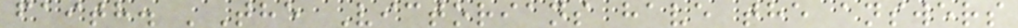faith. 'The Victorians have the answers
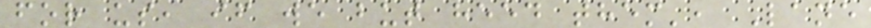for us, if we but heed them', Lane
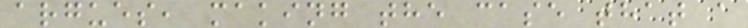argues, making the case that a
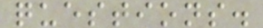questions.
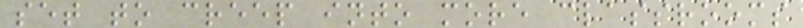set to creep into more classrooms
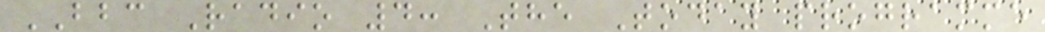BBC Radio 4: The Today programme
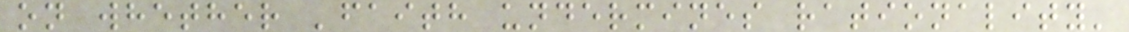on whether 'faith undermines rationality'
